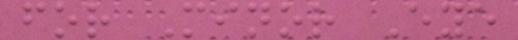for Minor Eye
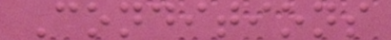Conditions
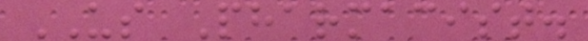US Pharmacist.
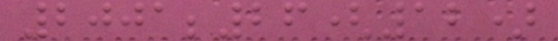2001;26(12)
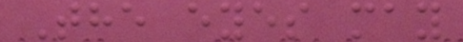The eyes may
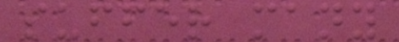suffer many
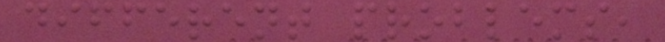different problems,
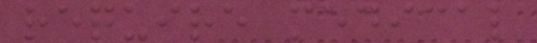require medical
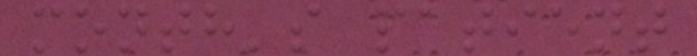month's patient
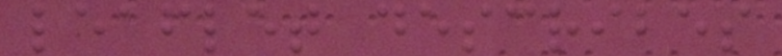leaflet describes
